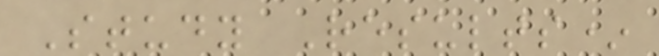Study Results*
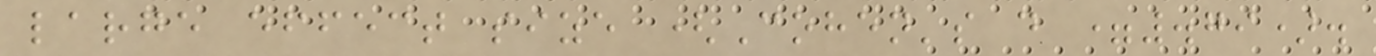large effect size (Cohen's d =.79).
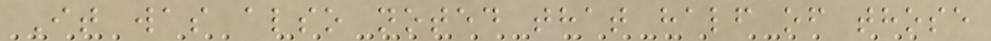It was also noted that half of those
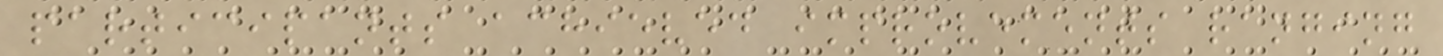participants achieved improvements ranging
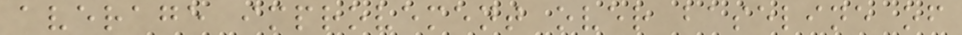average improvement over baseline of
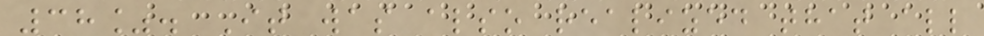38%. It was also realized that all
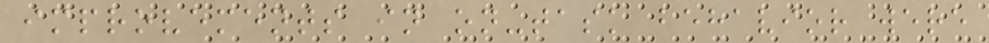improvements in on-task behavior were
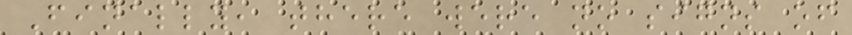Finally, there were no signs of
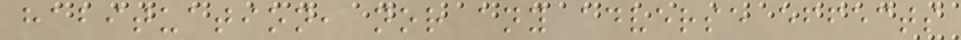habituation, nor any adverse effects
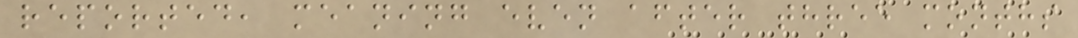reported, meaning even after three months
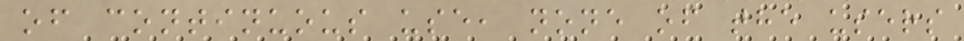of continuous use, none of the users
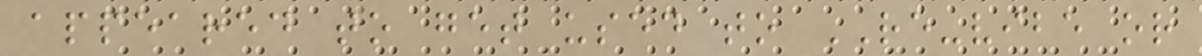appeared to get used to RE-vibe or
